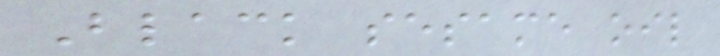Black sesame oil
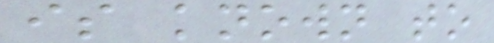is known to
